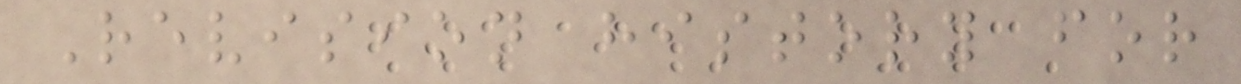Revision history for
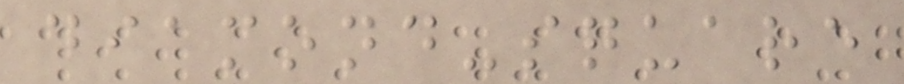diamond-square
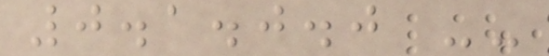0.1.0.0 --
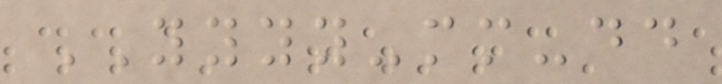YYYY-mm-dd
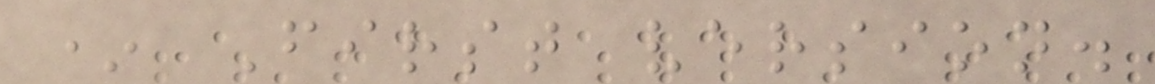* First version.
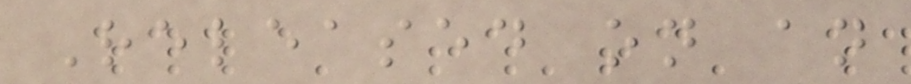Released on an
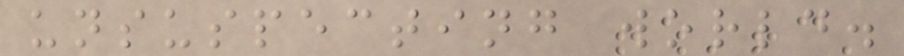unsuspecting world.
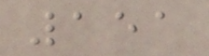151
